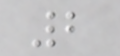2
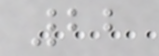22
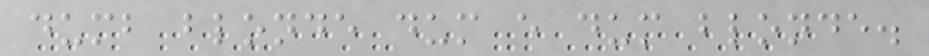dumb blonde dum e dum blonde.
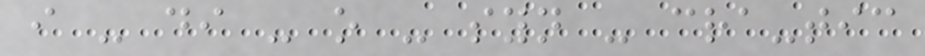i - di - o - syn - cra-tic
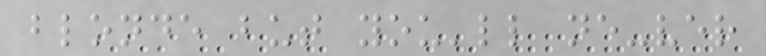blonde but you'll ne-ver
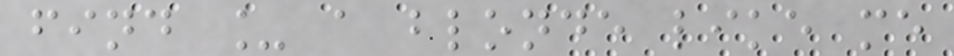find _ a blonde like me
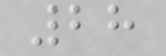28
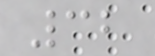32
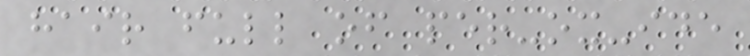hair full of per-ox-ide
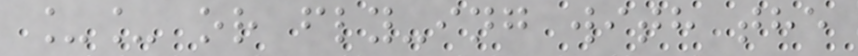__ or fly-ing with the
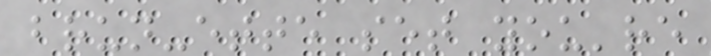brun-ette set you're
